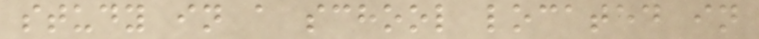study in a school located in
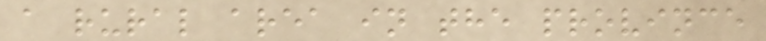a rural area in the province
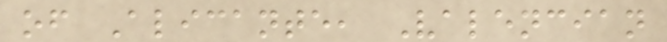of Alicante, Valencian
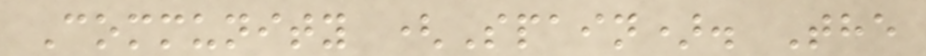Community (Spain). The
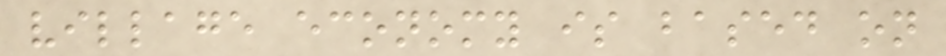village economy is based on
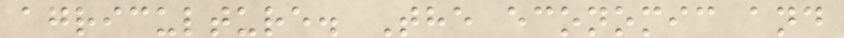agriculture. The economic and
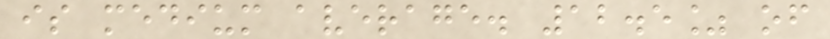is medium average. 12.5% of
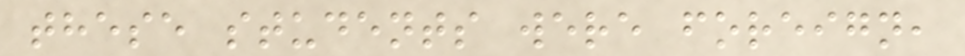these students were foreign,
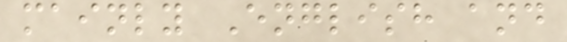mainly English and
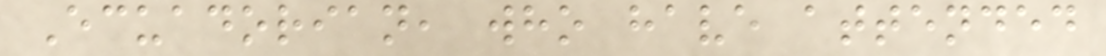Ecuadorian, who have attended
